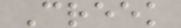Creek
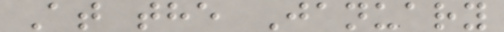At the January
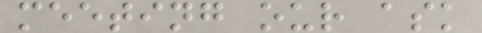meeting our ask
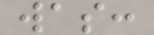was:
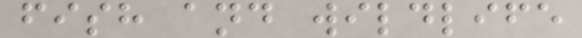fish and wildlife
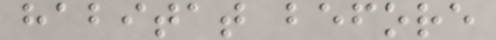habitat before
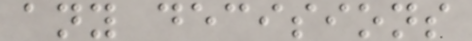any decisions
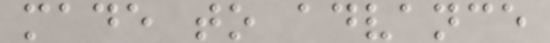made to advance
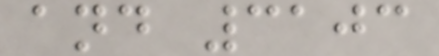and 3103
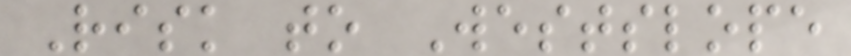Risk to Westslope
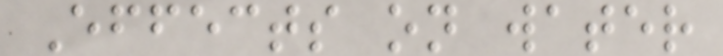Effects on water
